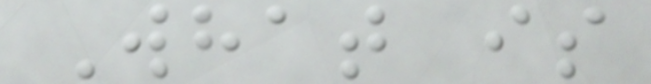What is
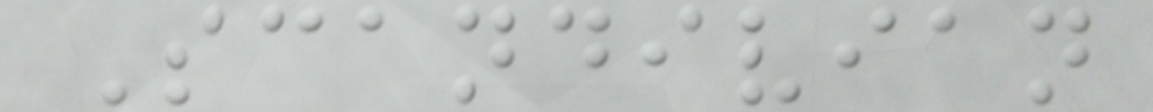Scandivian
